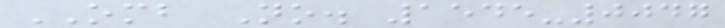OMB No. 1545-0047
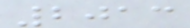2013
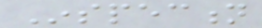Inspection
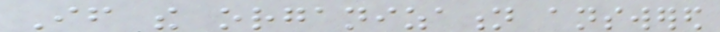If the organization answered
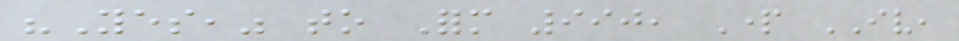"Yes," to Form 990, Part IV,
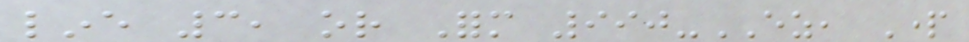line 3, or Form 990-EZ, Part
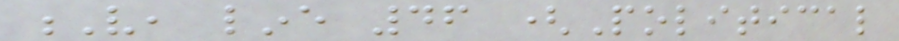V, line 46 (Political
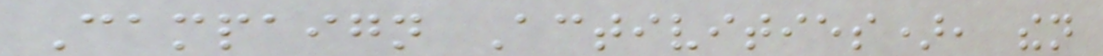Campaign Activities), then
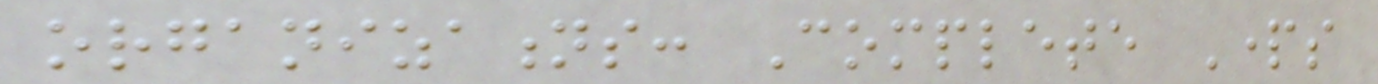organizations: Complete Parts
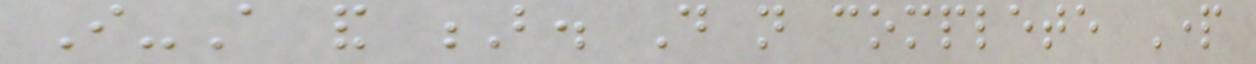I-A and B. Do not complete Part
